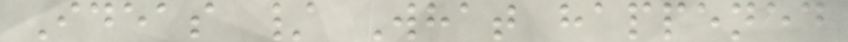Ideas / What happened
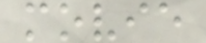movie
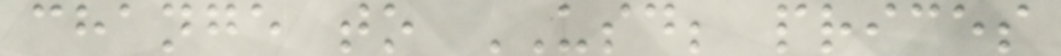change to USD; prices
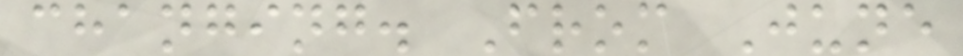changing. From June
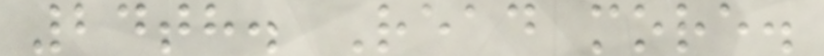24th. Read more.
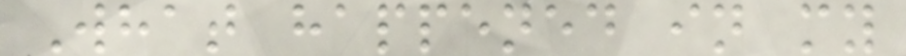What happened in my
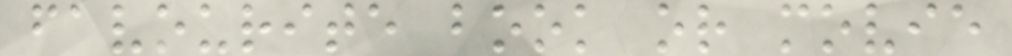favourite book or movie
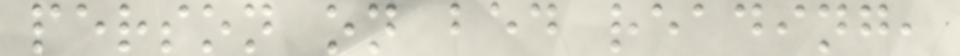person on bed reading,
